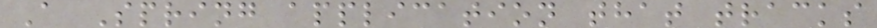A Spring application that tracks
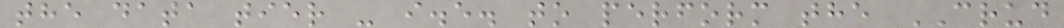the data tier - i.e. to perform the CRUD
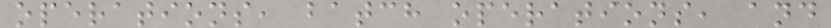operations, batch operations, and
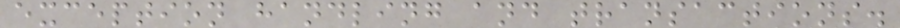exception handling and transactions.
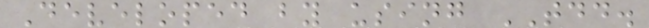Developed by using TDD.
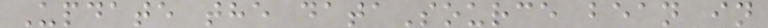Update the dataSource bean in
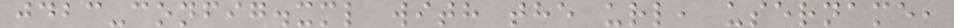jdbc-config.xml with the url, username,
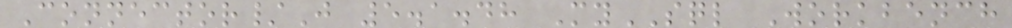Connector/J 5.1.48 MySQL Workbench
